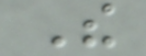The
